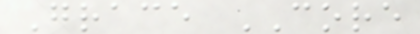Grace CORE
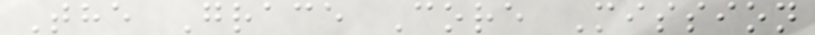The Grace Core Mission
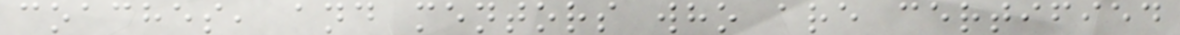coaches, and mentors who are certified
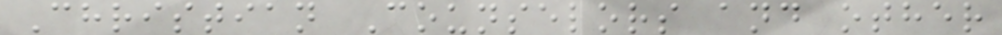Christian Counselors and other
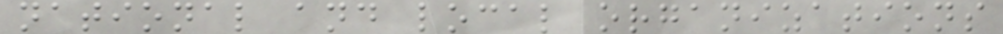national and local organizations
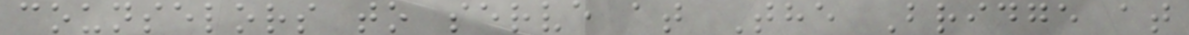counselors to serve at The Bridge at
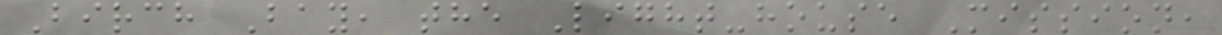Birch Bay, the Light-house Mission,
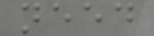need
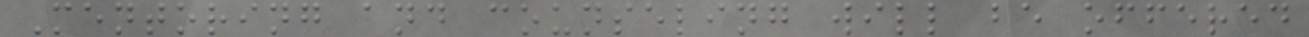Mentoring and counseling will be offered
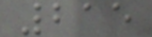215
